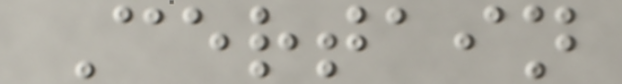Certain
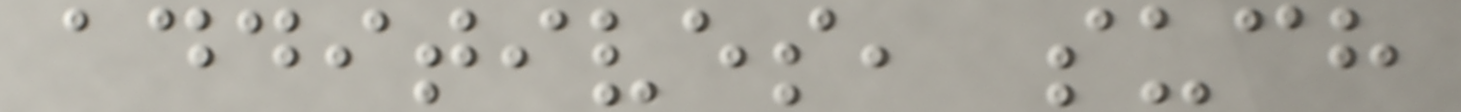additives, such
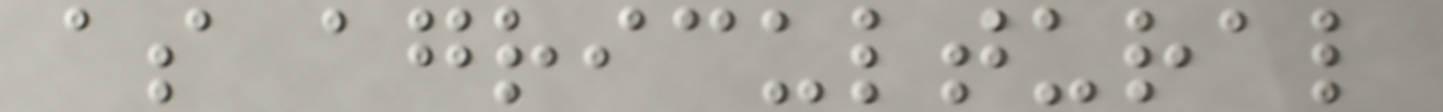as agricultural
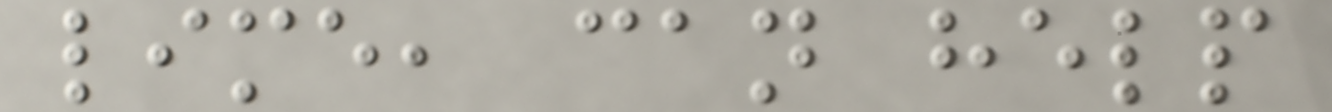lime, can help
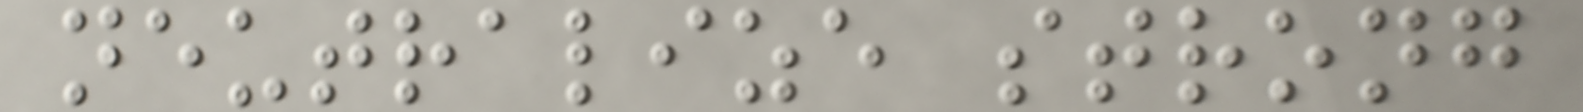neutralize strong
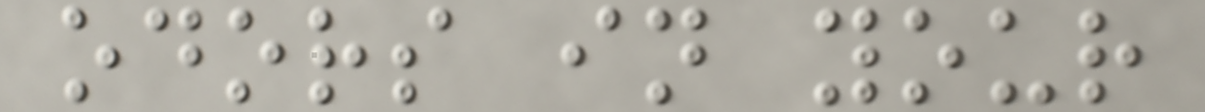odors in your
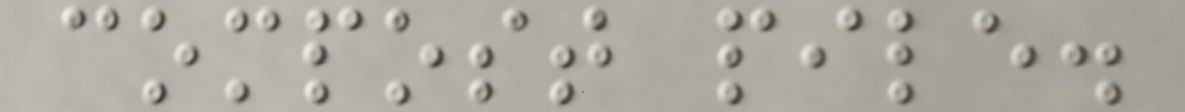compost pile.
